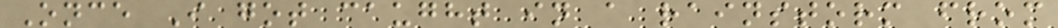Once I got caught in a rainstorm from
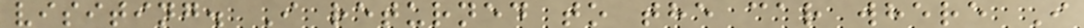visiting. I returned to the car where I
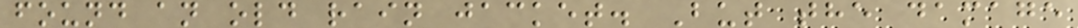found an old rain jacket. But the damage
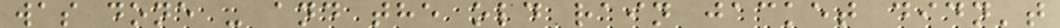was done - and the old rain jacket didn't
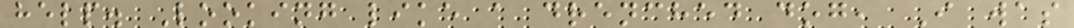help. Looking like a drenched dog, I was
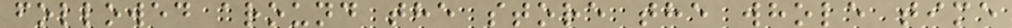followed around the store the whole time
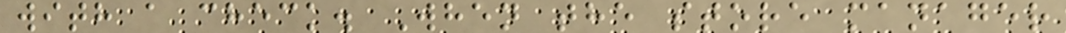with a check. When the store manager
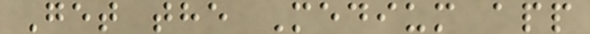Get the Medium app
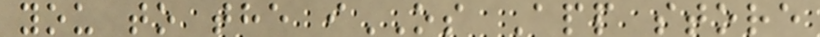you to the iOS App store
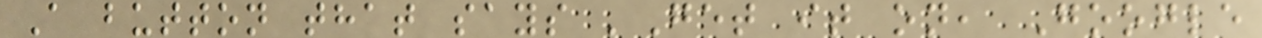A button that says 'Get it on, Google
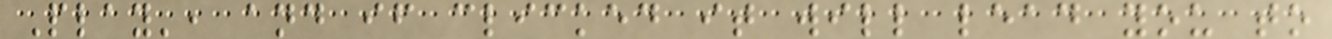Play', and if clicked it will lead you to
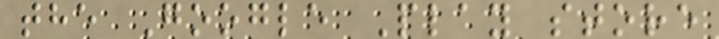the Google Play store
